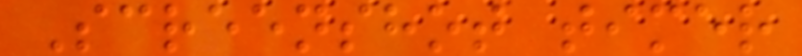Screenshot timer
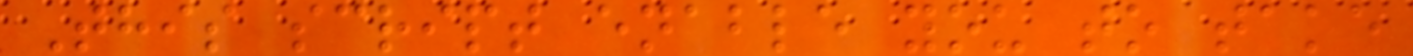This script enable you to take
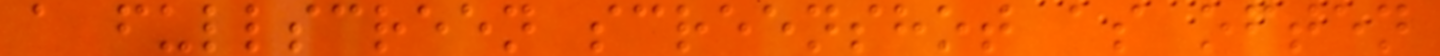a fullscreen screenshot as often
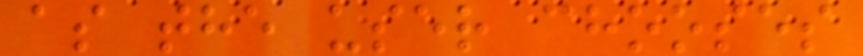as the user chooses
